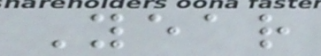Year
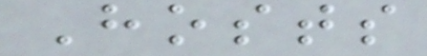Hosts
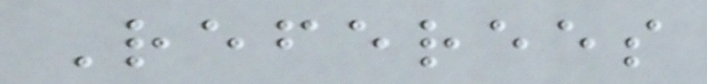Referees
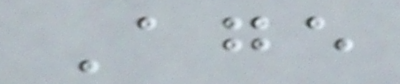Age
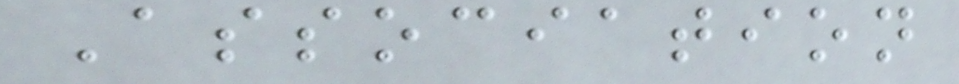Association
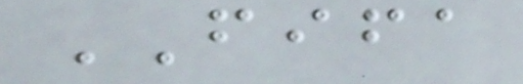FIFA
